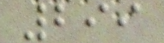299
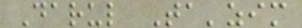Darul Ta'zim
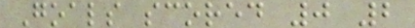Goals scored 0 2
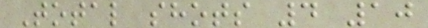Total shots 4 10
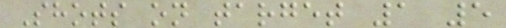Shots on target 1 5
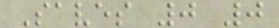Saves 0 0
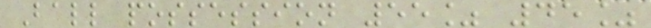Ball possession 55% 45%
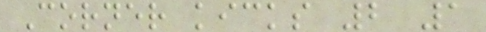Corner kicks 2 1
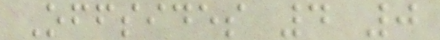Offsides 4 0
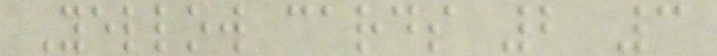Yellow cards 2 3
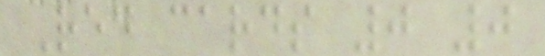Red cards 0 0
